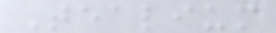Tealium
